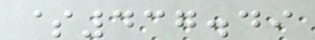$437.49
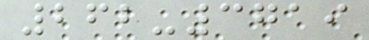262-3719
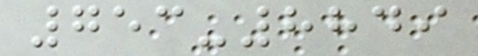753-8849
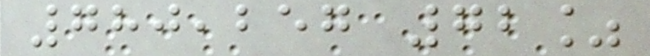780,257 72%
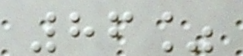86%
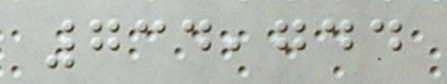734,744
